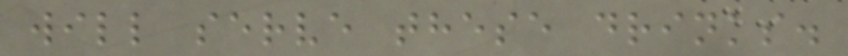will serve these drinks.
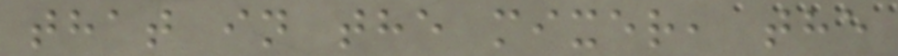that in the mixer, the
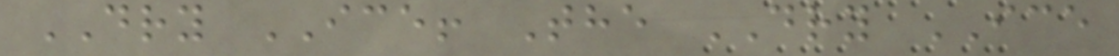DRY ICE! The DRY ICE
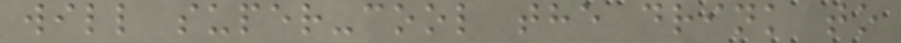will super-cool the drink to
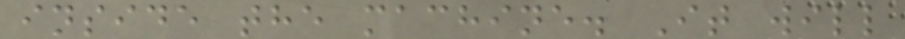inside the machine. It will
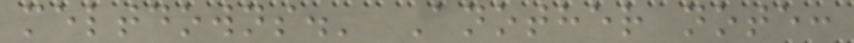meltdowns.' Another note:
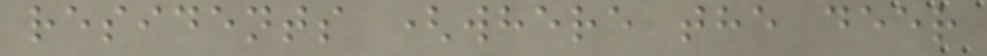residents (where the deer
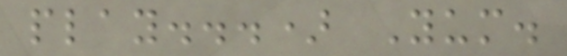play...) Yum.
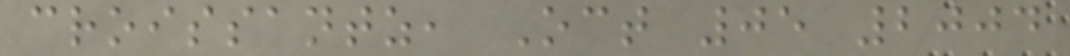croissantz, Oct 05 2004
